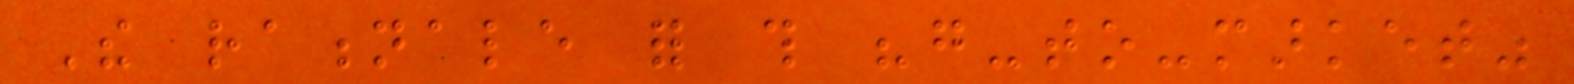The rationale for this "go-to-market"
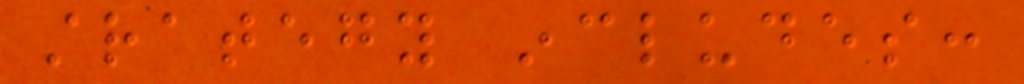strategy includes:
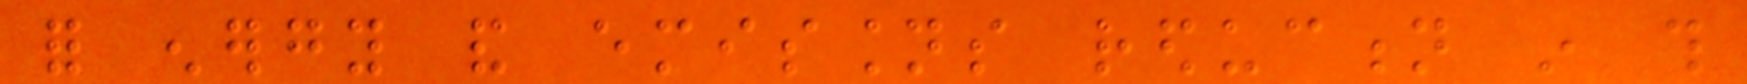for energy and emissions reduction in this
